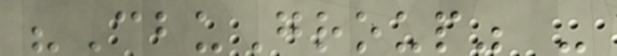"CbuGroup" -
